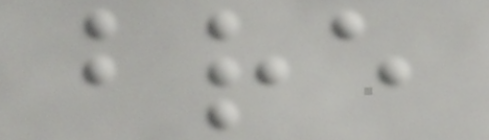bre
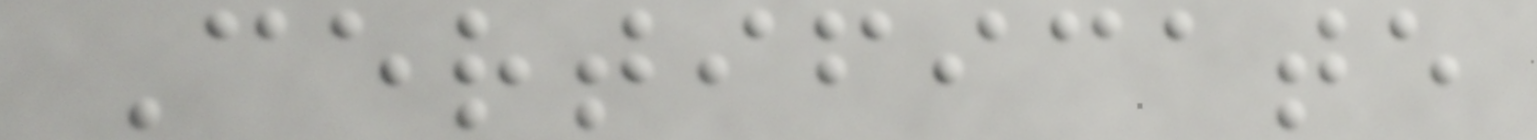Certificate
